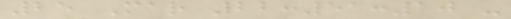25 Mar 22:51:10 -
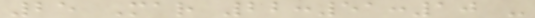25 Mar 22:51:10 -
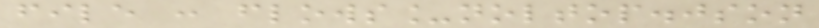file : flows_noltop.json
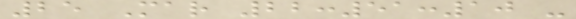25 Mar 22:51:10 -
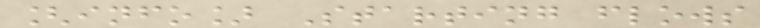[info] Starting flows
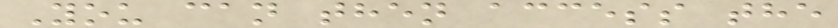You can then access the
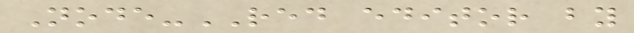Node-RED editor by
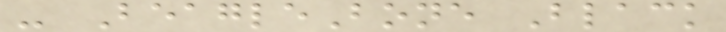- BeagleBone Black
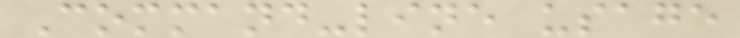Command-line usage
